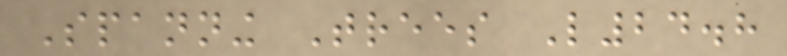Spanning Trees L24.8
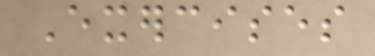Exercises
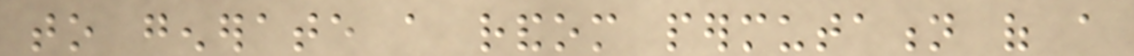to generate a random permutation of a
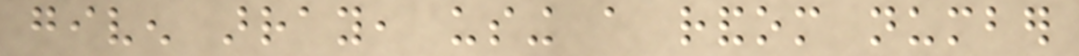given array, using a random number
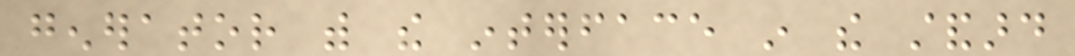generator with the interface in the standard
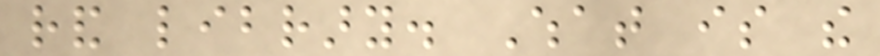rand library. What is the
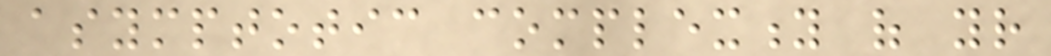asymptotic complexity of your
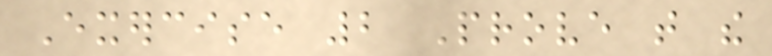Exercise 2 Prove that the
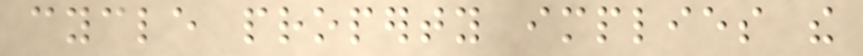cycle property implies the
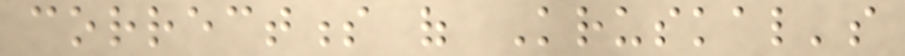correctness of Kruskal's
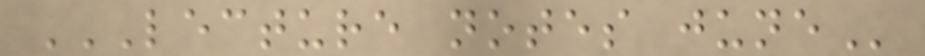LECTURE NOTES JUNE
